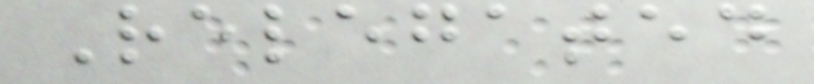Relegated
